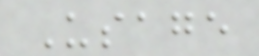Usage
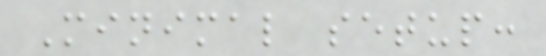Minimal setup:
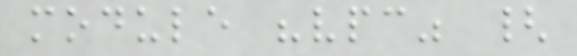module "vpc" {
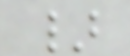}
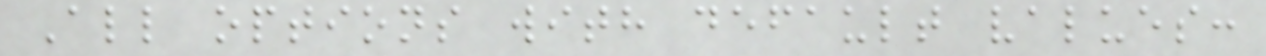All options with default values:
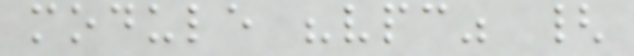module "vpc" {
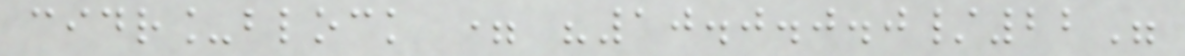cidr_block = "10.0.0.0/22"
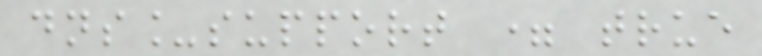dns_support = true
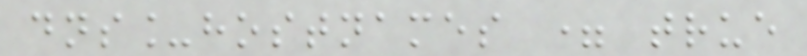dns_hostnames = true
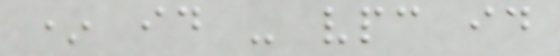* id - vpc id
